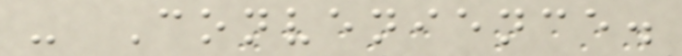- Convenience.
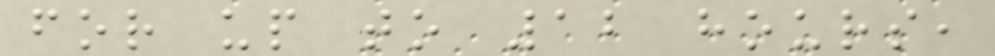for up to 12 hours,
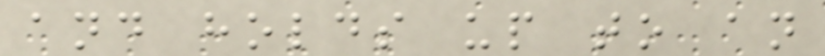and holds up to an
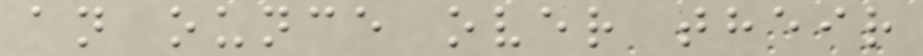an ounce over their
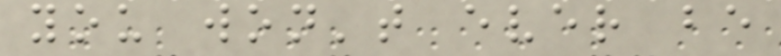you won't ever be
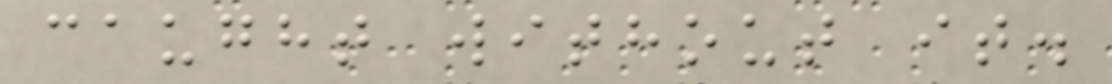caught without it.
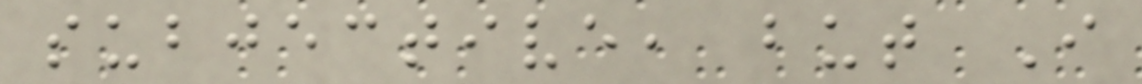subjective, but I
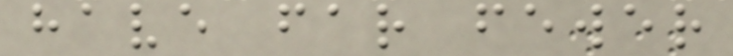have far fewer
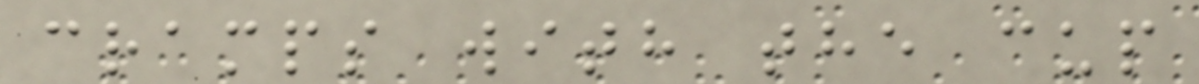cramps with the cup
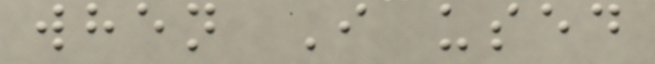when I used
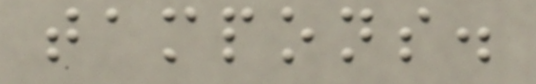tampons.
